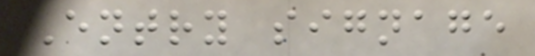Entry signage
